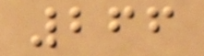266
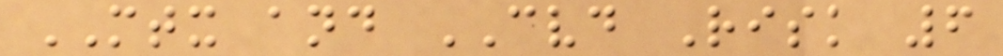MTX and CVD Risk 6
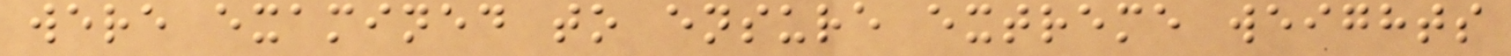were examined to ensure extreme weights
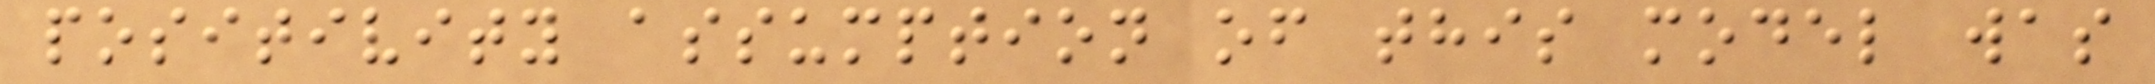positivity assumption of this model was
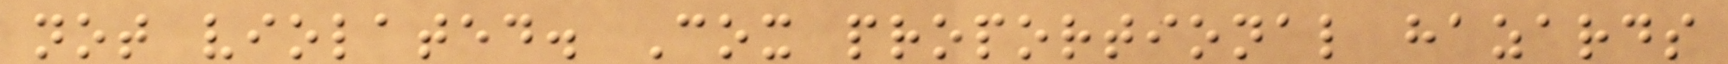not violated. Cox proportional hazards
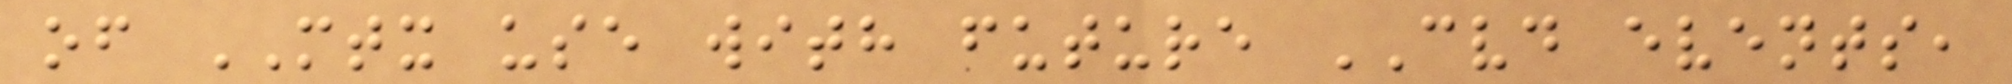of MTX use with future CVD events,
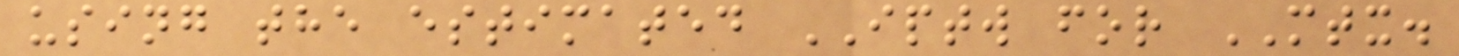using the estimated IPTW for MTX.
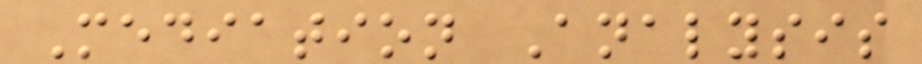Mediation Analysis
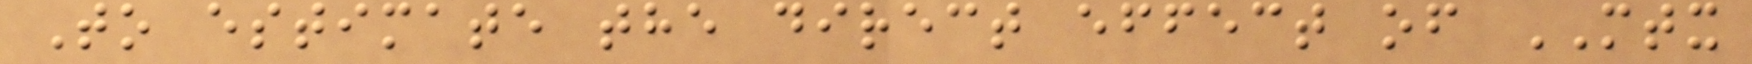To estimate the direct effect of MTX
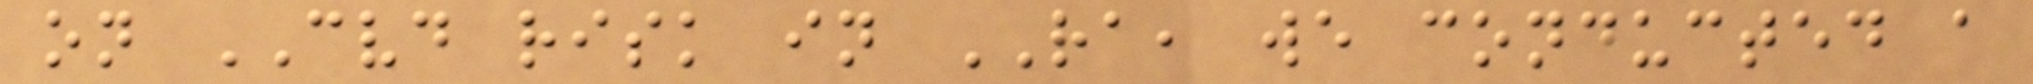on CVD risk in RA, we conducted a
